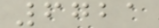6721
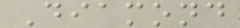Diamond
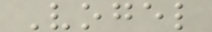Vogel
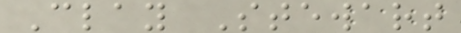Clay Stewart
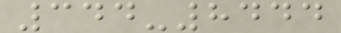344-8444
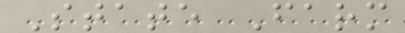State Farm
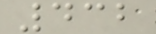432
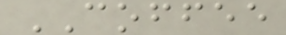COFFEE
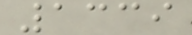1339
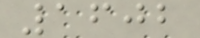1602
